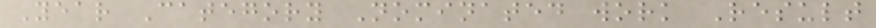Year Category Nominated work Result
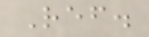Ref.
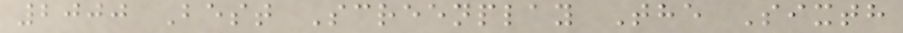2000 Best Screenplay The Sixth
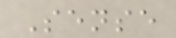Sense
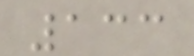133
